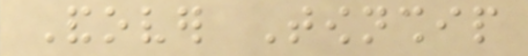Andover Township
